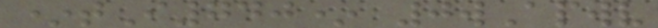*tI740* 0wApwv
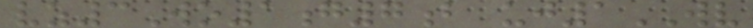vz3Wo1g7b uj1WV
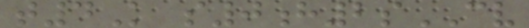t4K s0h2sCV
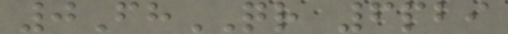0FhQR 6pbi
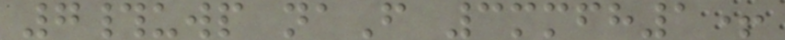7#uwp naF 3mmfh1+
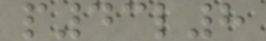p43l8
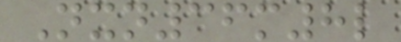Nxn36m8l
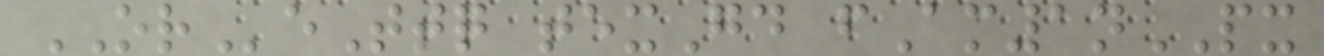OReTtq texGd fAm1nPX
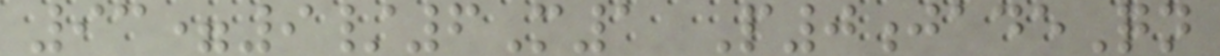93=9/6M1 P0jadeQn
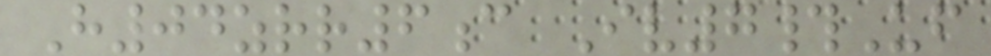H04zrr6c Iv7#Uf
